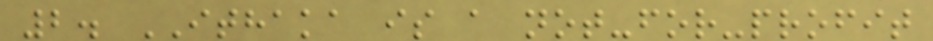2. ITHAKA is a not-for-profit
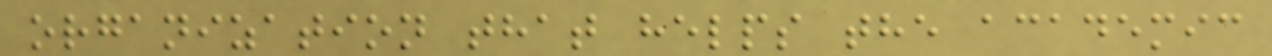organization that helps the academic
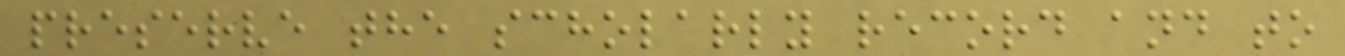preserve the scholarly record and to
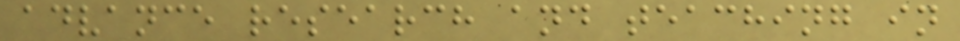advance research and teaching in
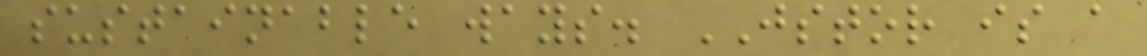sustainable ways. JSTOR is a
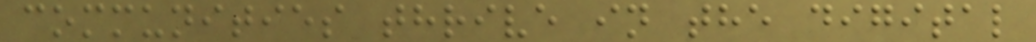communities thrive in the digital
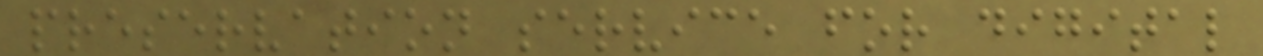preservation service for digital
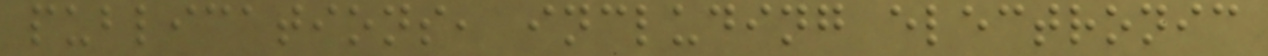publications, including electronic
